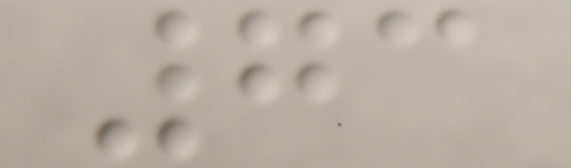73
